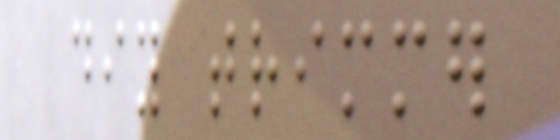diy trimmer
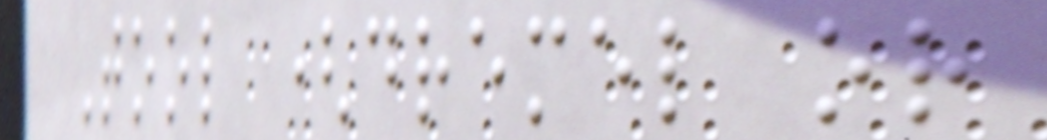Tool (dremel or
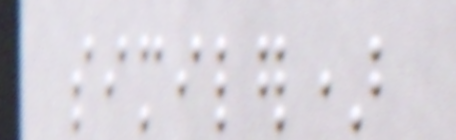similer)
